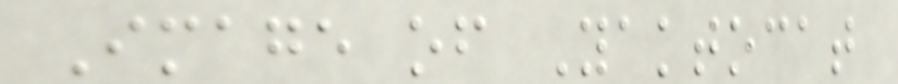Image of Yaktocat
